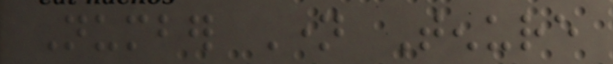Number Name Tenure
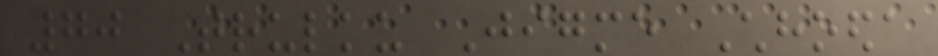70 Trulku Jigme Chhoeda
